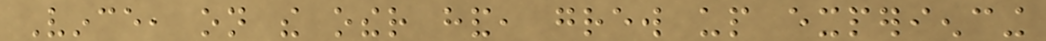Vince, on the other hand, grew up experiencing
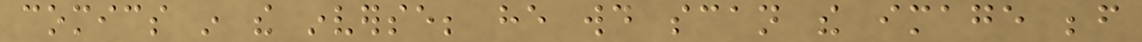comics in the inverse; he would scan the image before
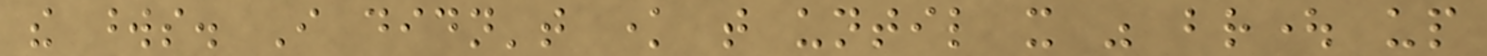the words. I didn't know that until it was brought up
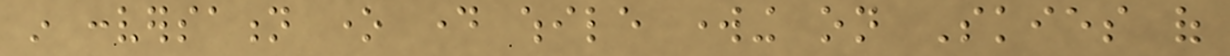in conversation one day while working on Skies of
